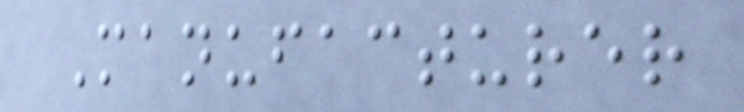Manufacturer
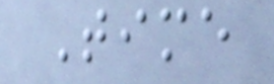Time
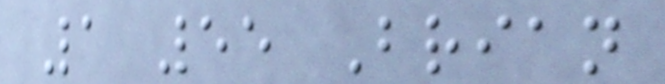1 55 Brian
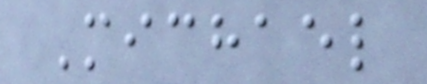Michael
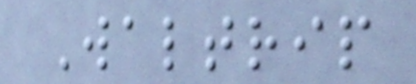Waltrip
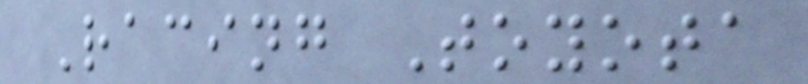Racing Toyota
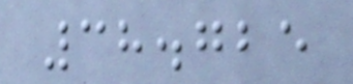38.725
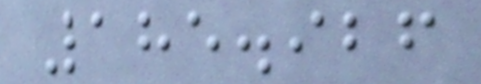185.926
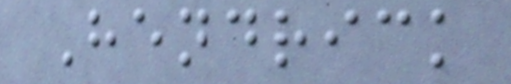Hendrick
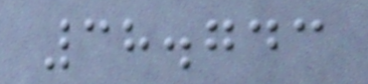38.743
